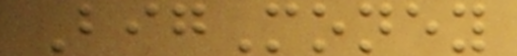BigMoney
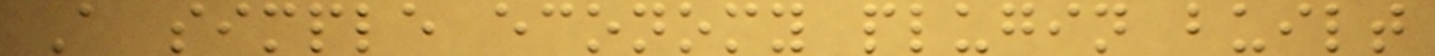A simple economy plugin built
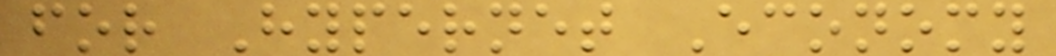for Hypernet Economy
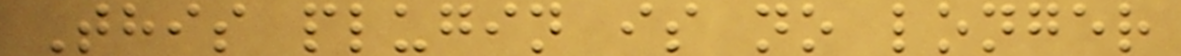This plugin is no longer
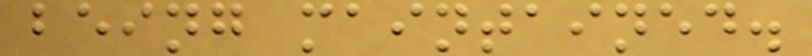being maintained.
